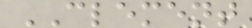CLEMENT
